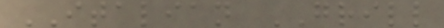ITALIAN GRILL
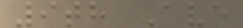9th Ave
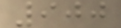900
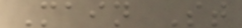Main St
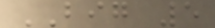BIG 5
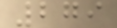279
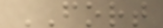FORT
